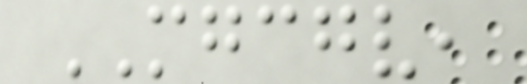MGCGV,
